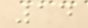14
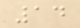14
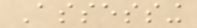Assessing
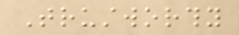Trustworthy
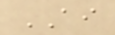AI
